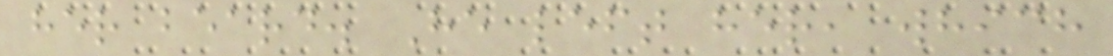her beard. He left her, which
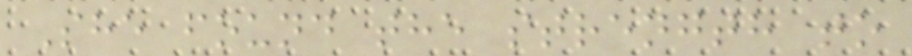She found the strength to
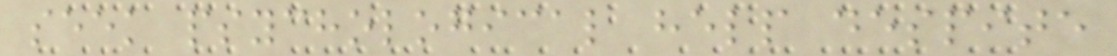seek psychological help despite
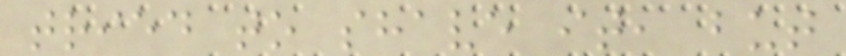tried to shave it, but
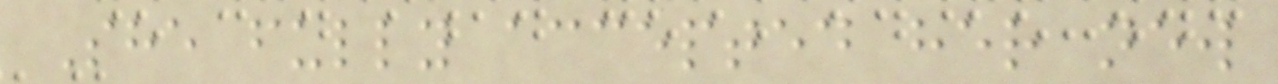She fully accepted her new
